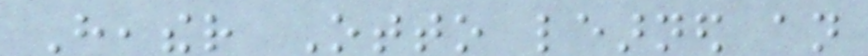Heather Otto learned an
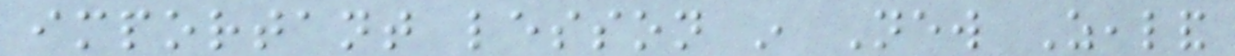important lesson in New Zealand
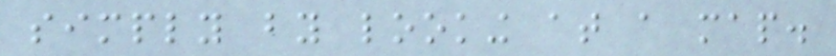simply by looking at a map.
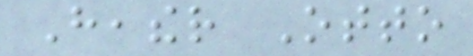Heather Otto
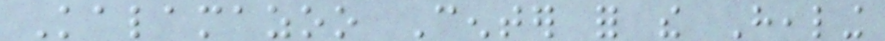Kalamazoo Center for the Healing
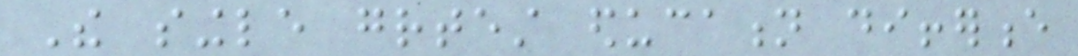The single greatest education difference
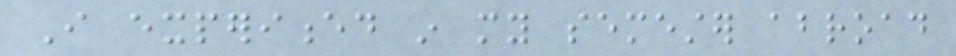I experienced in my semester abroad
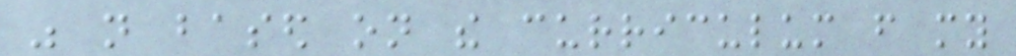was not based on the curriculum from my
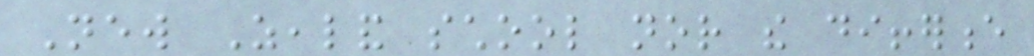New Zealand school nor the difference
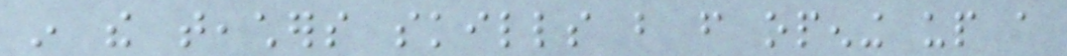in the teachers skills but from opening up a
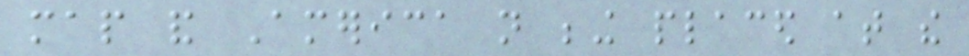map and America not being placed at the
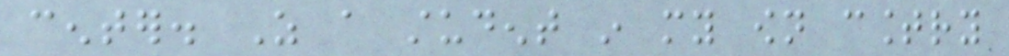center. As a student in my own country
